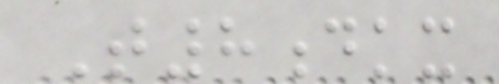T8dkx
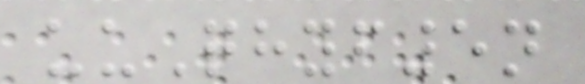uuQhyf5n
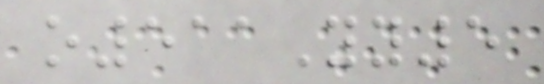o511Yy5
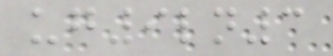ug9ln3
